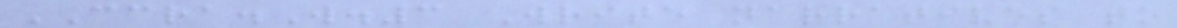CCRA.W.3 Write narratives to
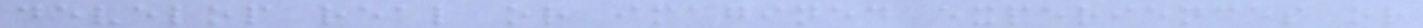develop real or imagined experiences or
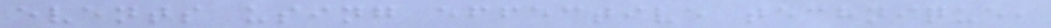events using effective technique,
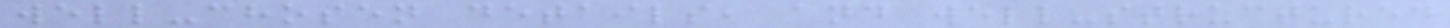well-chosen details, and well-structured
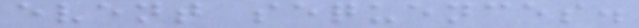event sequences.
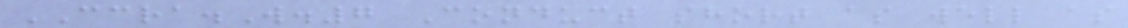CCRA.W.7 Conduct short as well as
